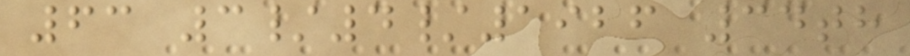63 3/4/1926 34th
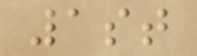1st
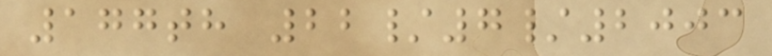177th 22/7/2003
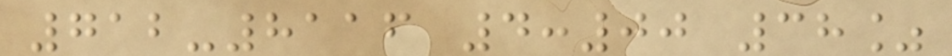712-8116 4:00 38%
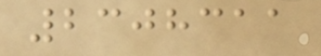2308311
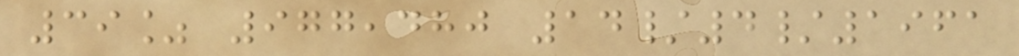39% 977,480 14/4/1961
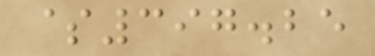$397.25
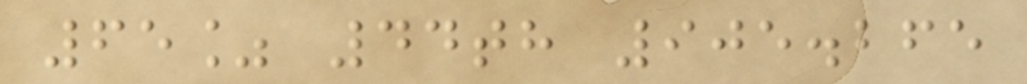65% 44th 905.265
